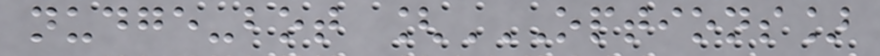nudge-bot [OPTIONS]
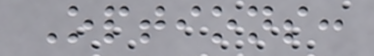Options:
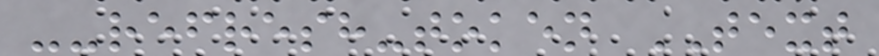--refresh-token TEXT
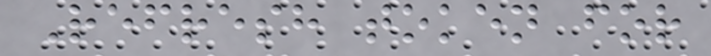Refresh token for
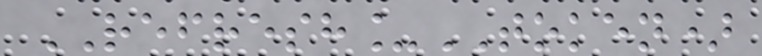REFRESH_TOKEN)
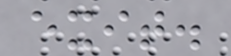exit.
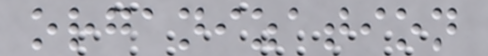organization
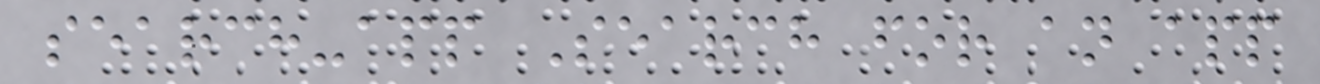search-app Search for an app
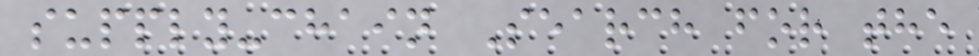supply-chain Search for the
